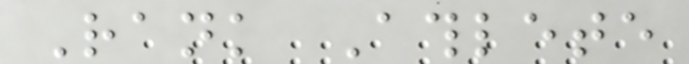Rank Athlete
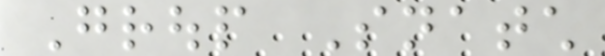Group Snatch
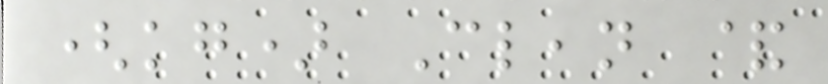(kg) Clean &
